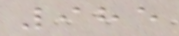985
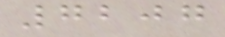7207
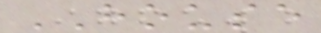HOUSE
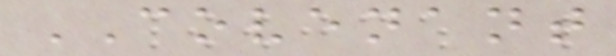COVENANT
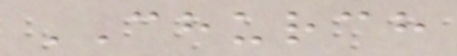CHURCH
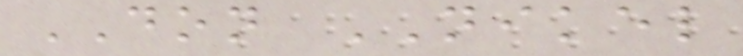DON NIKEL
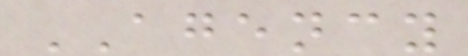AGENCY
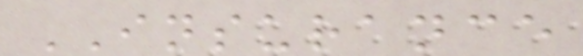INSURANCE
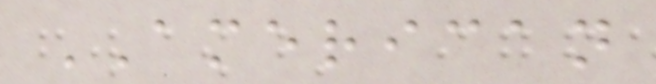AMERICAN
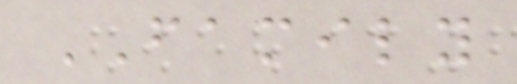FAMILY
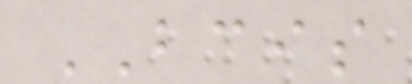BCIS
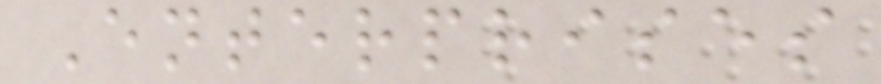Enterprises
